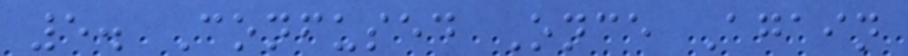5. Confused Once Again
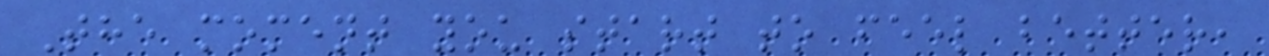The moment you start to feel better,
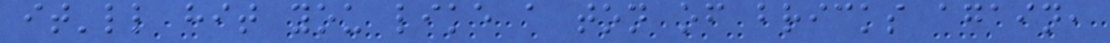it'll hit you like a ton of bricks again,
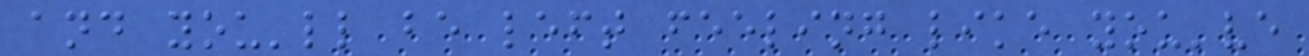and you'll be left feeling like you've
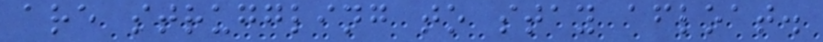are struggling to stay afloat.
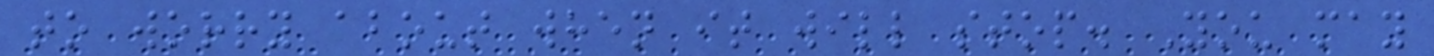to worry about when it will stop. You may
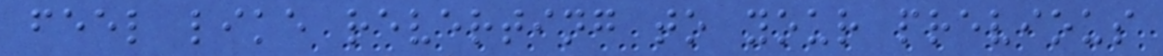feel like reverting to your previous
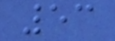53
